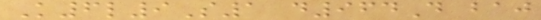K6l9S1 d964D baj
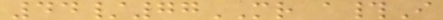44/77MR a#I
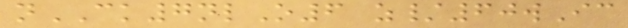nCK7nlO6 z/60wIc
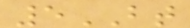5BT
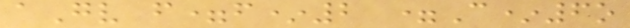aGv f=f*2 =C*6o
